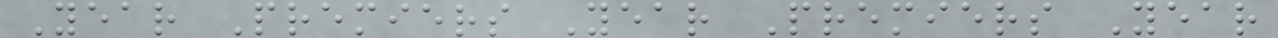Year Premiers Year Premiers Year
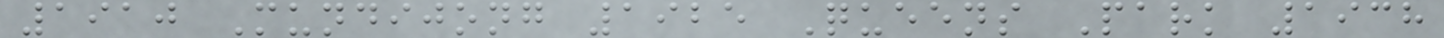1910 Mundijong 1925 Queens Park 1938
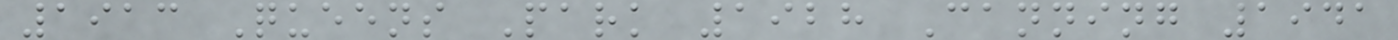1913 Queens Park 1928 Canning 1941
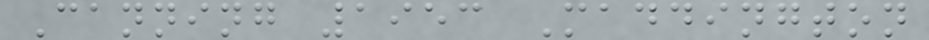Canning 1953 Maddington
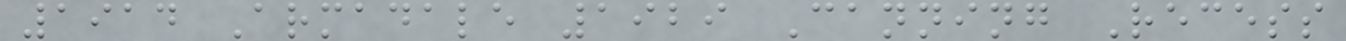1914 Armadale 1929 Canning Recess
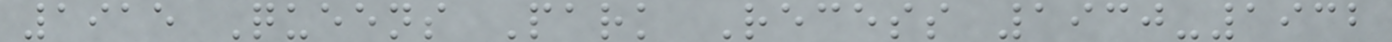1915 Queens Park Recess 1930-1932
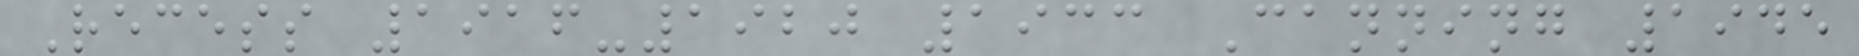Recess 1916-1920 1933 Canning 1945
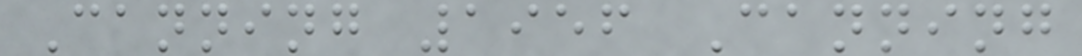Canning 1956 Canning
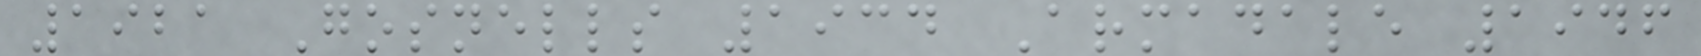1921 Gosnells 1934 Armadale 1946
